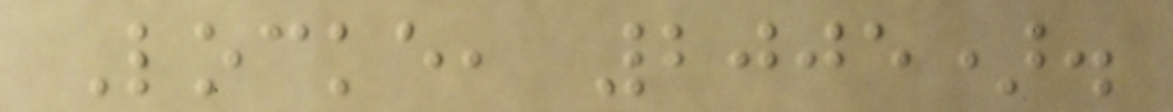Locke, 2005).
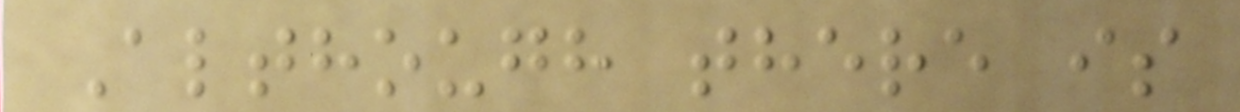Although there is
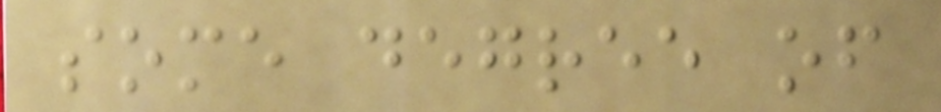some degree of
